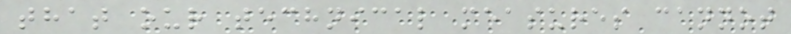that our technical measures cannot
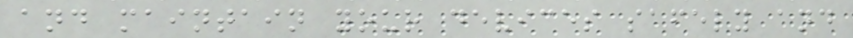and maintain your devices safely and
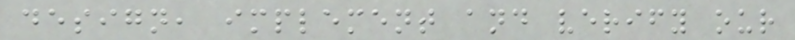design, implement and verify our
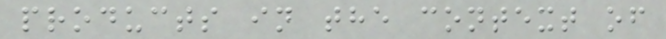products in the context of
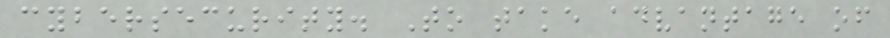cybersecurity. To take advantage of
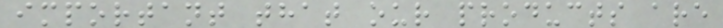important that our products are
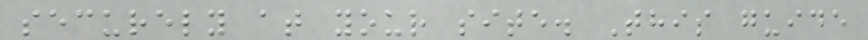securely at your site. This guide
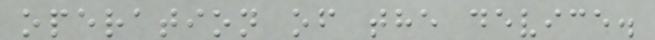operation of the device.
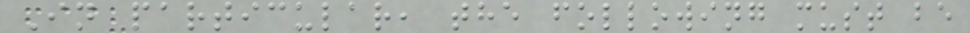In particular, the following must be
